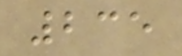235
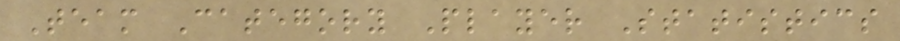Team Category Player Statistics
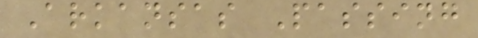Arkansas Passing
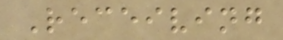Receiving
